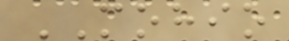MOHIO
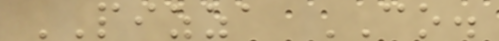PIZZA CO.
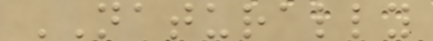NATURALLY
